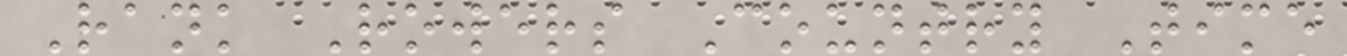Rank Rowers Country Time
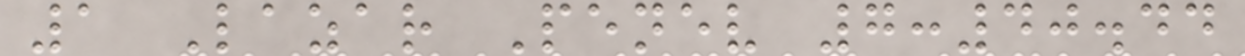1 Lazar Penev 7:40.44
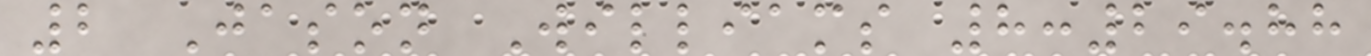2 Jason Williams 8:29.88
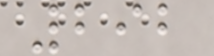292
